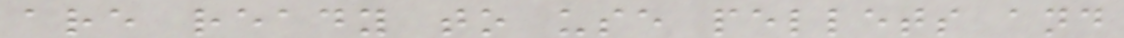are ready to use pellets and
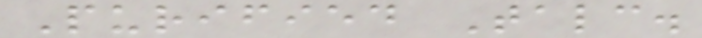Purified Talc.
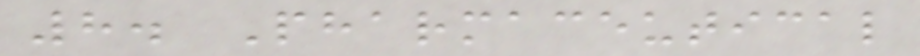8. Pharmaceutical
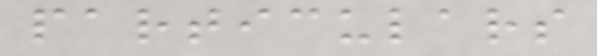particulars
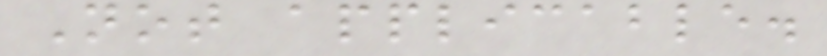Not applicable.
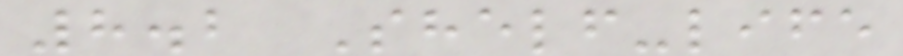8.2 Shelf-life
